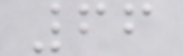66
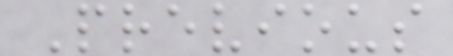Previous
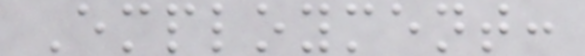Employment:
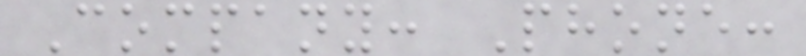Company: Phone:
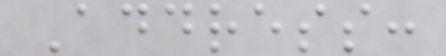Address:
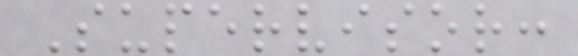Supervisor:
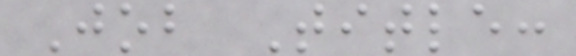Job Title:
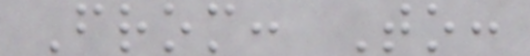From: To:
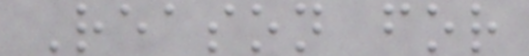Reason for
